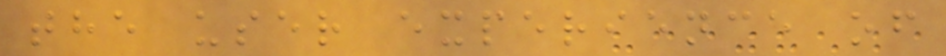the user experience of
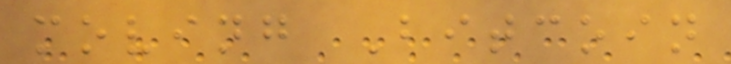moving Bitcoin
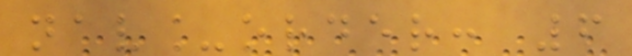nav_order: 6
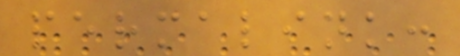permalink:
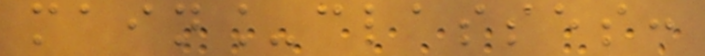main_classes:
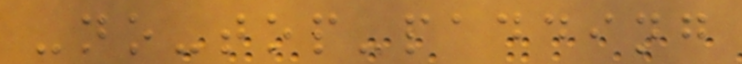-no-top-padding
